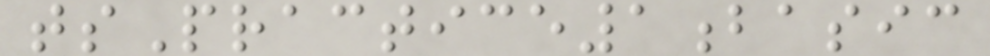tsPractice1basic
